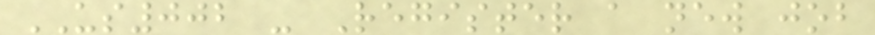US002 - Register a new job
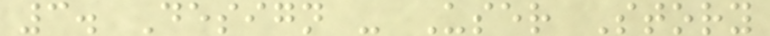3. Design - User Story
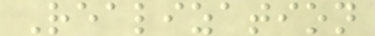Realization
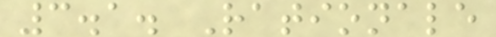3.1. Rationale
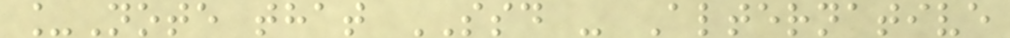_Note that SSD - Alternative
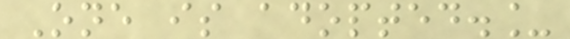One is adopted._
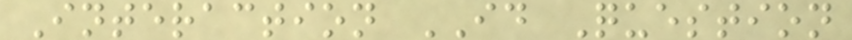Interaction ID Question
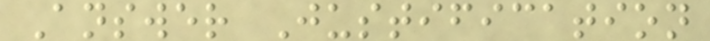Answer Justification
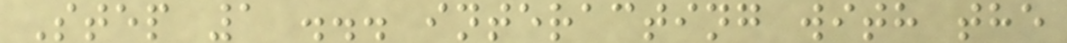Step 1 ... interacting with the
